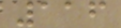116
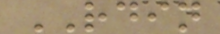RDIN
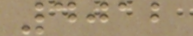4012
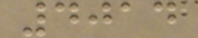4014
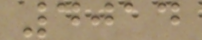4014
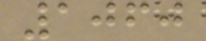1060
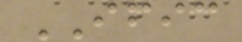IFIC
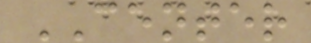CENTER
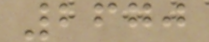2670
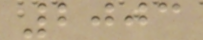2003
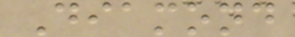Diamond
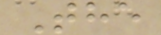The
